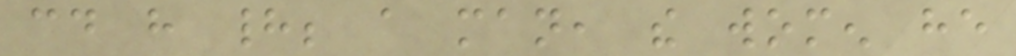could have had; a man, the women he
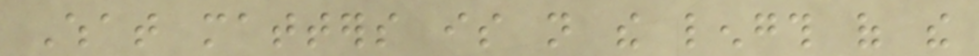What matters is not the length of the
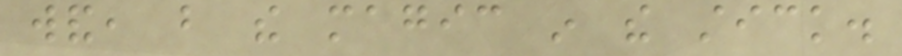wand, but the magic in the stick.
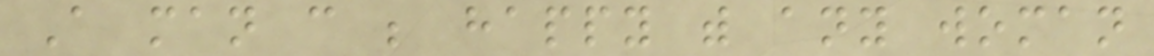A man can be happy with any woman
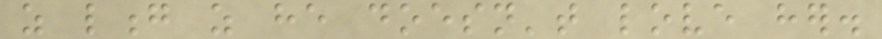as long as he doesn't love her.
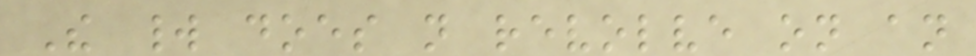The world does not revolve on an
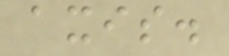axis.
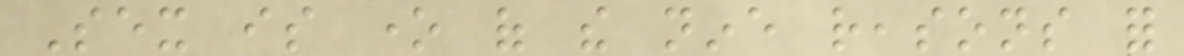Sex is one of the nine reasons for
